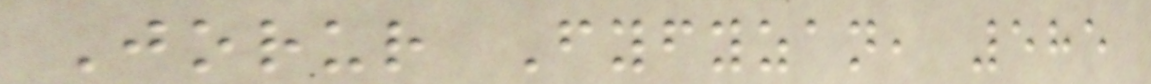Jorur Fyfyzan, 585
